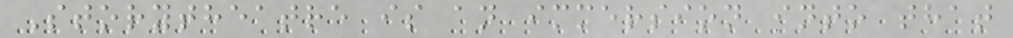Storytheatre is an immersion into that
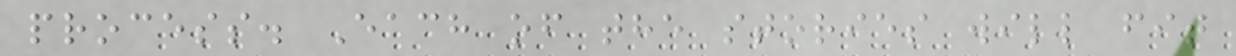process. Each of the stories will fit
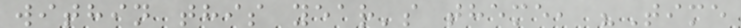within this year's theme, "Time
